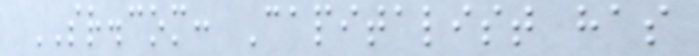SR.com: Capitalist has
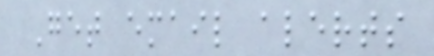Get email alerts
